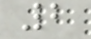2
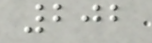202
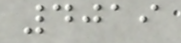4019
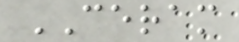CERAM
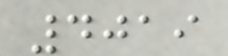4019
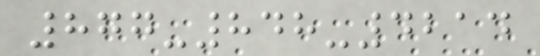877-848-4214
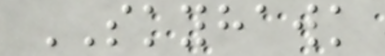SKYHAWK
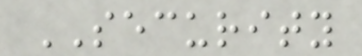SECURITY
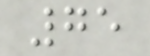75
